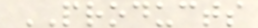PRODUCTS
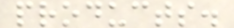products.
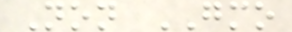Non GMO
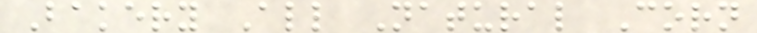Bakery All Natural Corn
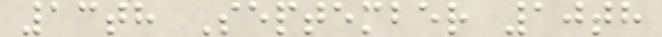13th September 10th
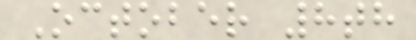October 8th
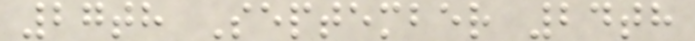27th September 24th
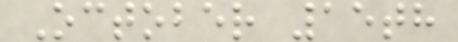October 15th
